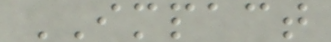IMPACT
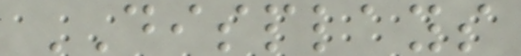DISPLAYS
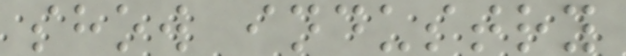show industry
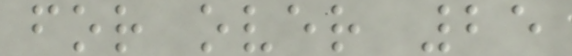for over 25
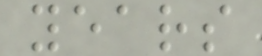years
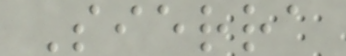Sierra
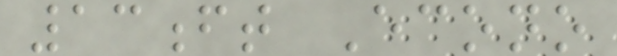13ft Econo
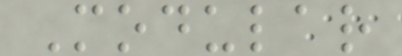Modular
